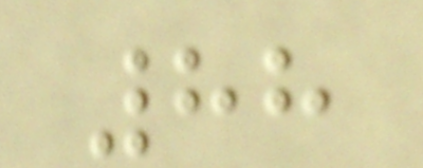88
